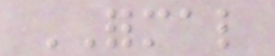FORMAL
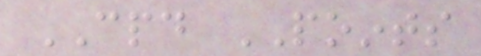CPD POINTS
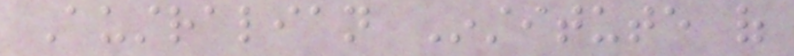Australian Institute of
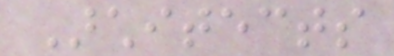Architects
